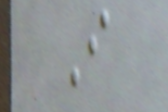I
